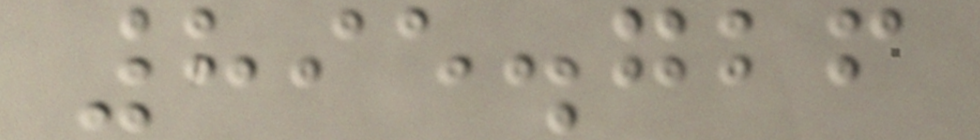895.726
